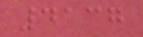4137
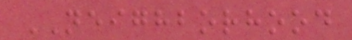NEIGHBORHOOD
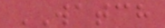WATCH
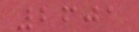2601
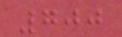700
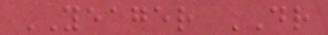YEAGER DR
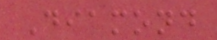Diamond
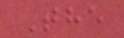The
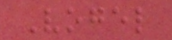Vogel
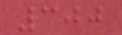300
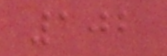102
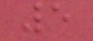5
